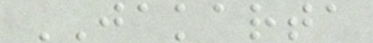JAKARTA
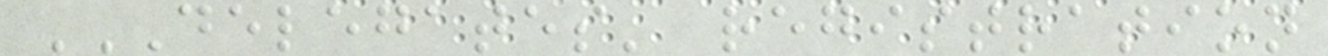DELEGATES' REGISTRATION
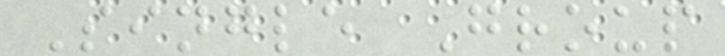Single Group
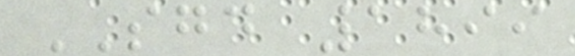SGD 1899
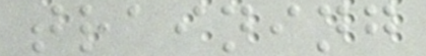training
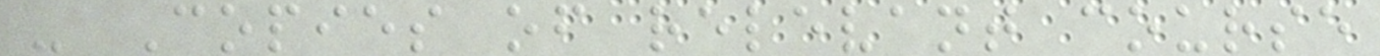- Copies of relevant course
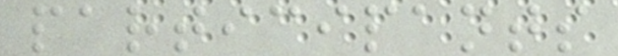participants
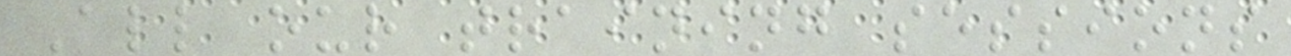All our training sessions
